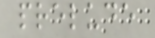prelude
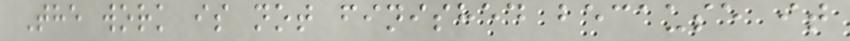The work is not finished because it
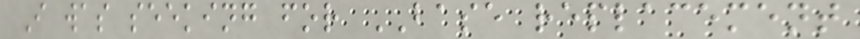I was seeking for BASE replacement
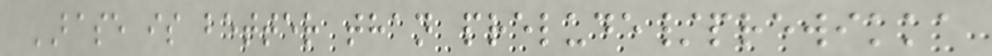BASE is better than prelude/prewikka
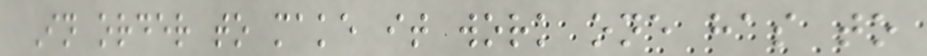In order to make it work one has to
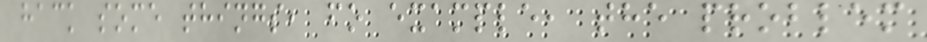hack some things, fo example, the problem
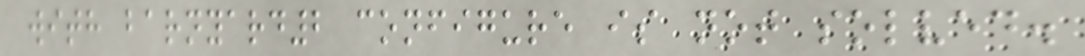with barnyard2 configure is not solved.
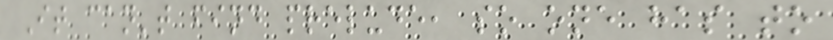It can't find prelude, so one has to
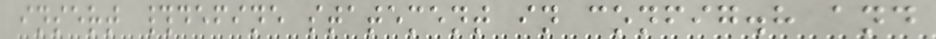insert #define statement in config.h and
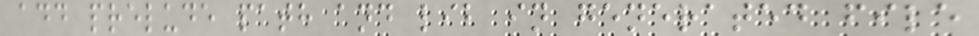add prelude path and lib in generated file
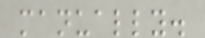manually.
